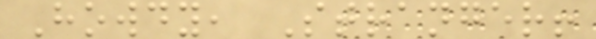Howdy, Stranger!
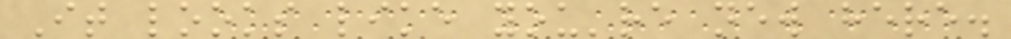It looks like you're new here.
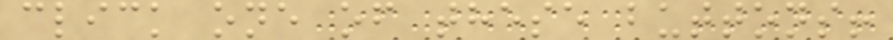click one of these buttons!
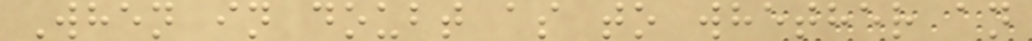When in doubt as to whether an
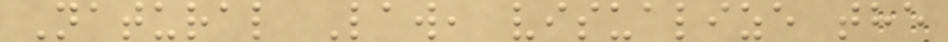Natural Law, visualize the
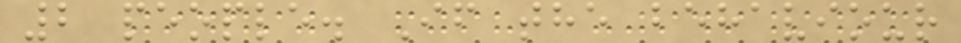2 people. If the behaviour
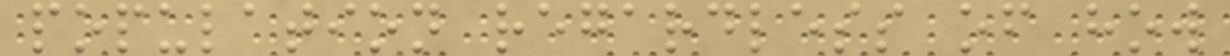population regardless of how
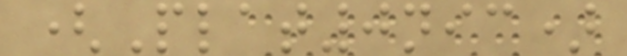(Plat0nic)
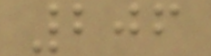206
